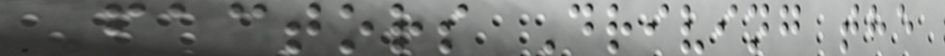Factors Driving the
